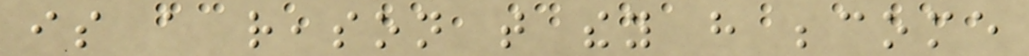is a reason that they have become
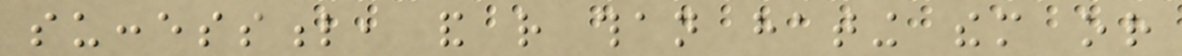successful, and rather than hating them or
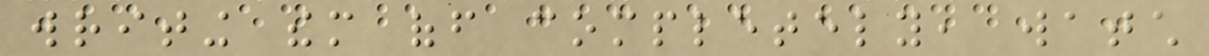writing them off completely, watch
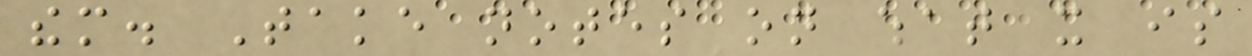them. Take notes on what it is
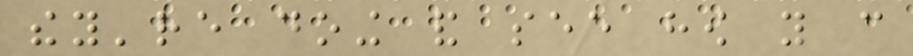they're doing and see how you can
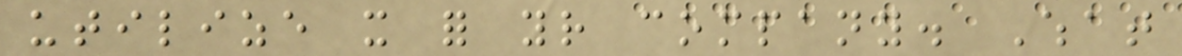utilize it for your company. What
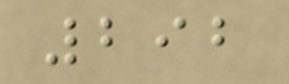292
